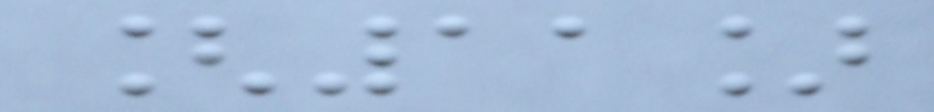[11]
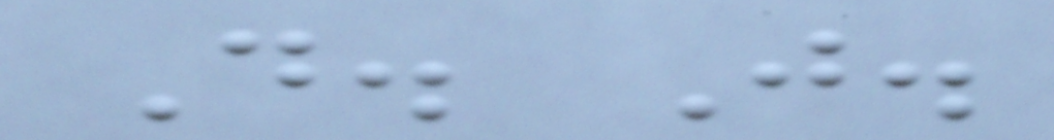D. J.
